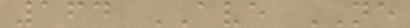164 AVE NE
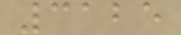3125
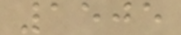1505
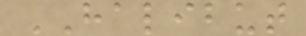HALIBUT
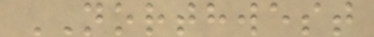NORTHWEST
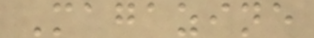Magazine
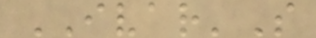IVAR'S
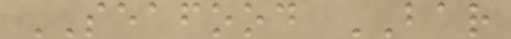SEAFOOD BAR
